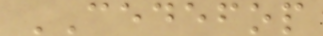CEDEFOP
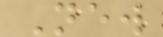New
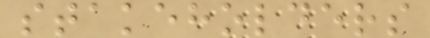stakeholders
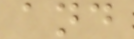and
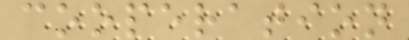cooperation
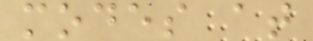modes at
